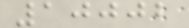10002
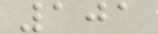101
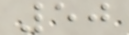50
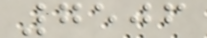7506
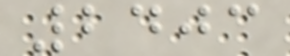2403
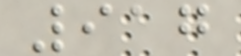917
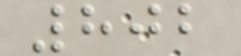802
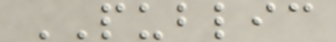PUBLIC
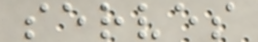serves
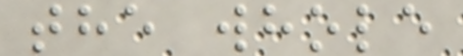the whole
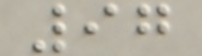97
